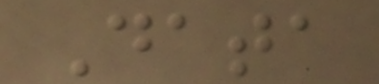Data
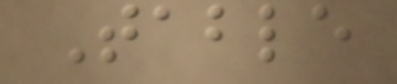Table
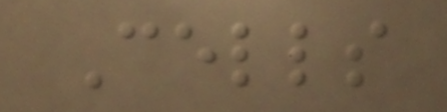Cells
